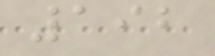192
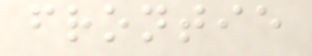frontie
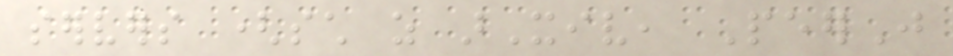servers (such as arXiv, PeerJ
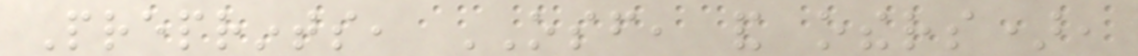Preprints, OSF, and others),
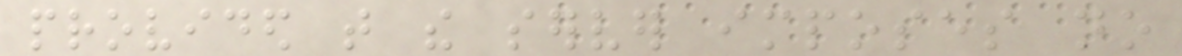provided that the server imposes no
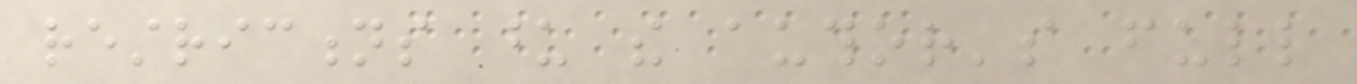restrictions upon the author's full
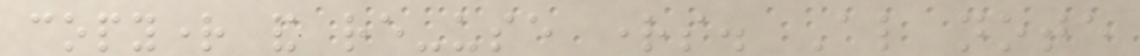copyright and re-use rights. Also note
